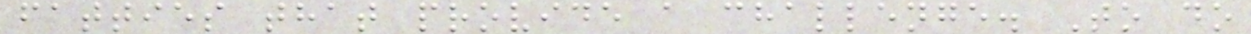fatties that provide a challenge. To do
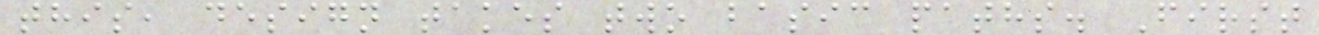this, design takes two basic paths. First
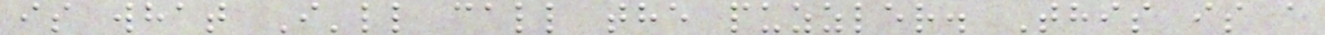is what I'll call the puzzler. This is a
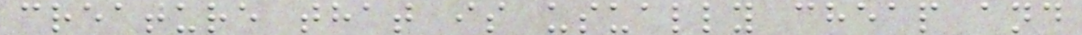creature that is usually cheap and
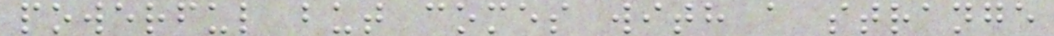powerful but comes with a strange
